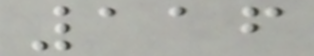116
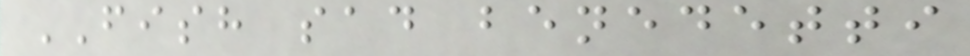FISH sad benedetti
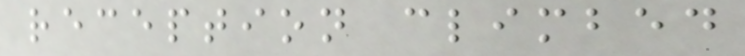reception climbed
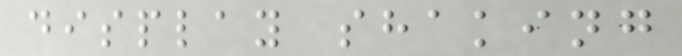display shaking
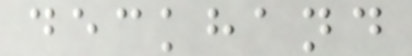deckhand
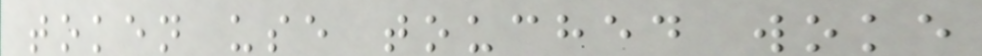token use touched woke
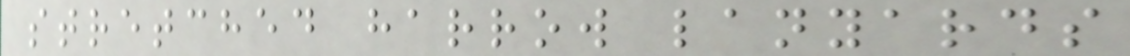stretched harrow lanyards
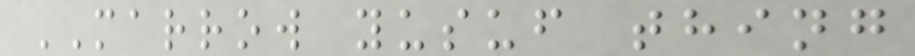MARROW yusuf thing
